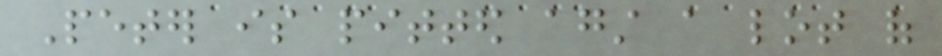Peter is pitted against a lot of
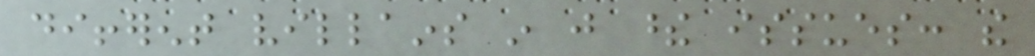different villains in just these issues: the
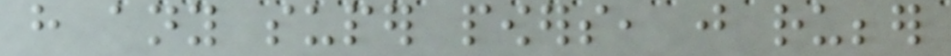have any super powers, just rubber
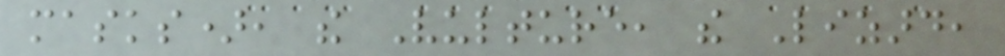masks), the Vulture, the Lizard,
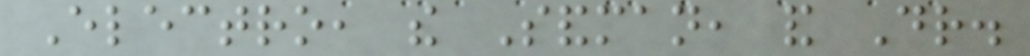Electro, the Sandman, and Dr.
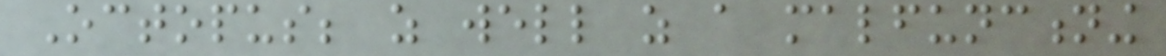Octopus; as well as a malfunctioning
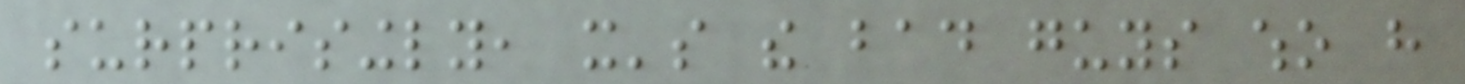surprisingly, it's the bad guys who have
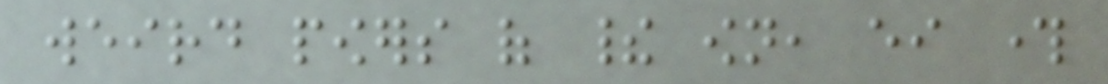weird powers of their own, either through
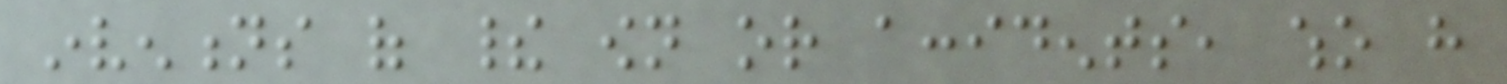inventions of their own or accidents, who have
